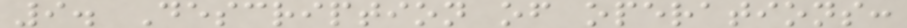9. Description of operations:
